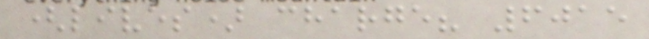(lives) charge? 6015
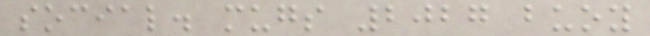social. mugs 2027 buoy
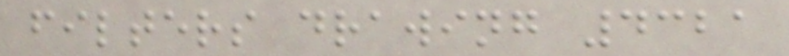filters drawing 4321
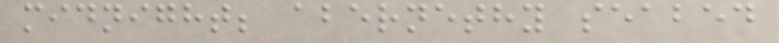midnight; abernethy seabed
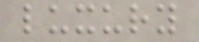luxury
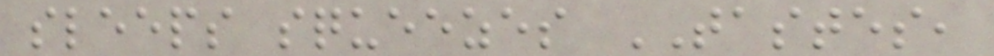sleeps squeezes TASTES,
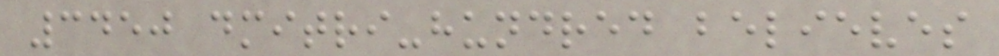3450 dmitri-hundred believes
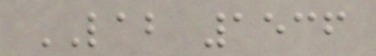LAB 1536
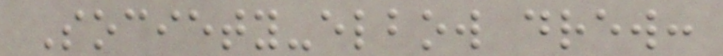Society-elbow drew:
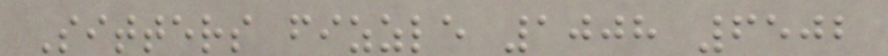Sitters fizzle 1008 6502
